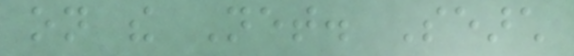on the Net. Search
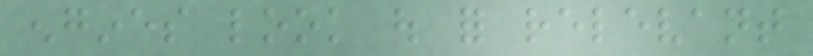engines look out for relevant
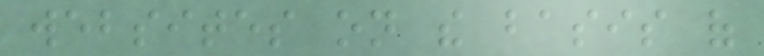websites on the basis of
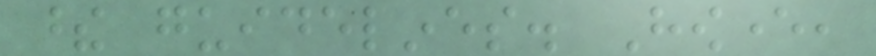these guidelines. However,
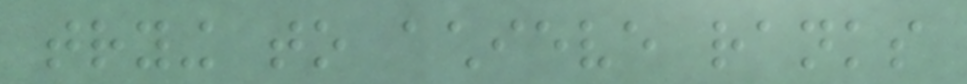trying to achieve ranks
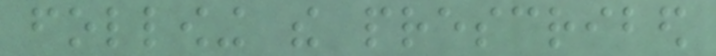following the prescribed
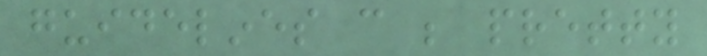guidelines can be pretty
